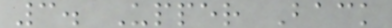3. Upper Back
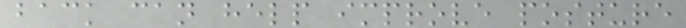back can help improve posture
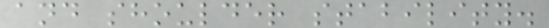and shoulder stability.
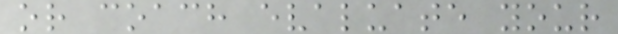or coach evaluate your
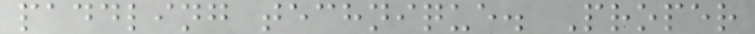paddling technique. Proper
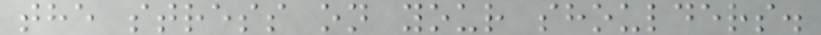the stress on your shoulders.
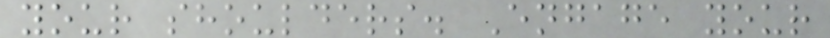your shoulders. Engage your
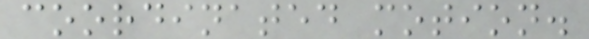coordinated motion.
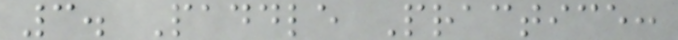3. Paddle Practice:
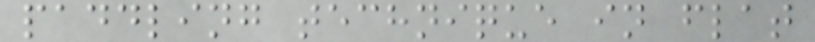paddling technique in flat
